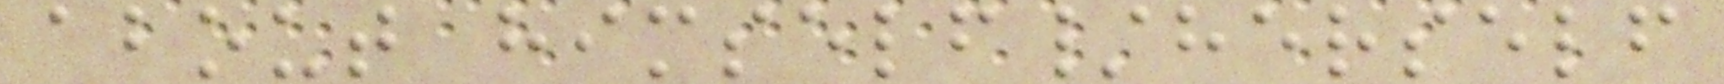about himself/herself
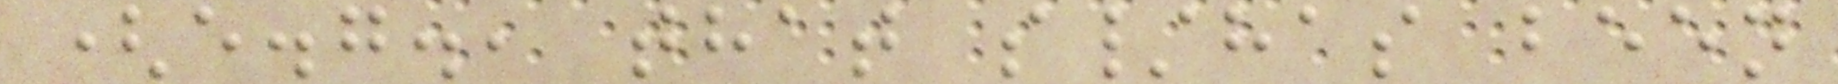(e.g., that s/has been
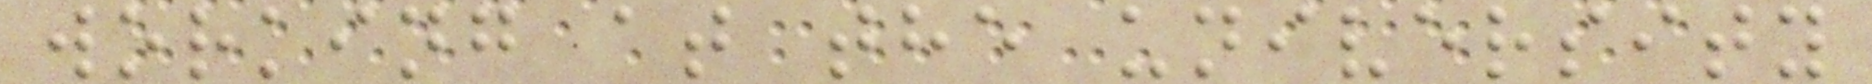working at the university
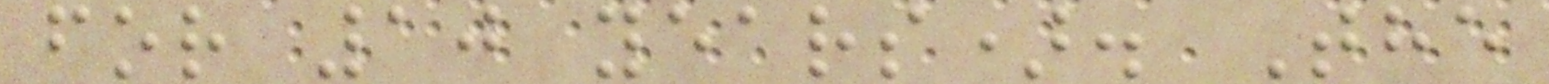for 10 years). The
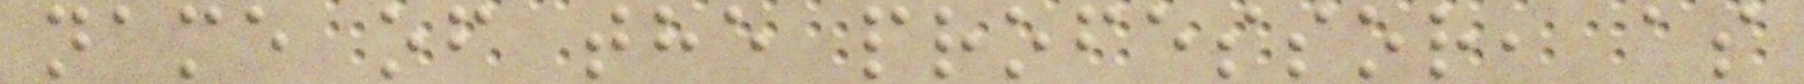name of the professor, as
